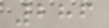286
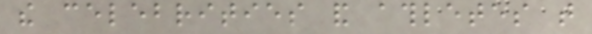the celebrities and athletes that
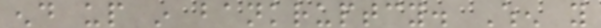end up in bankruptcy. When you
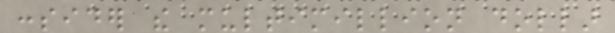consider the multimillion dollar
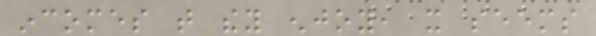incomes that they enjoy, it seems
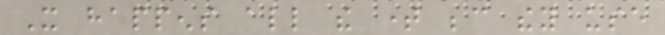It happens all the time because they use
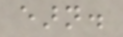earn.
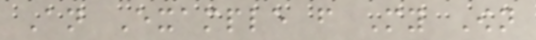An Example from My Own
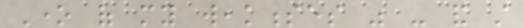One of my weaknesses was - and still
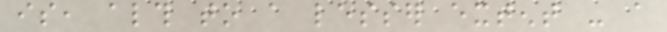is, although to a lesser extent - a
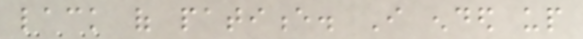lack of patience. I ended up
